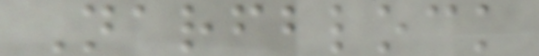Narfblock
